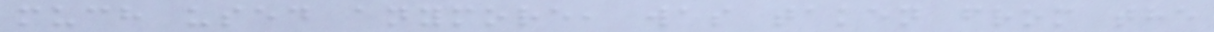much used anymore, was taken from the
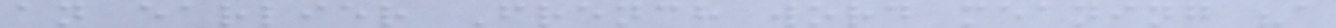an earlier French word meaning "a
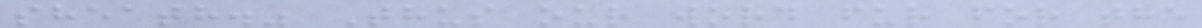sheath." Thus our word fur for the
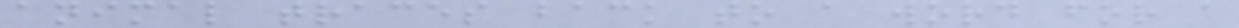animal traces back to a word for a
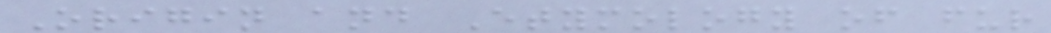Origin and Etymology of fur
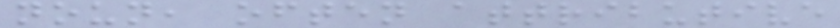noun, often attributive
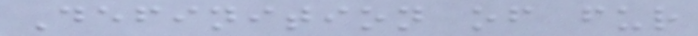Definition of fur
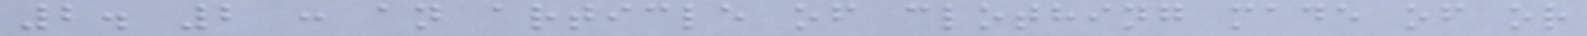2. 2 : an article of clothing made of or
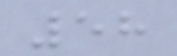58
